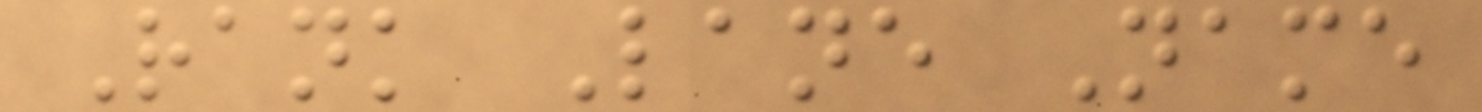Rank Lane Name
